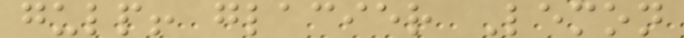gulp! glacier Lemon
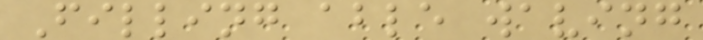Filling able waving
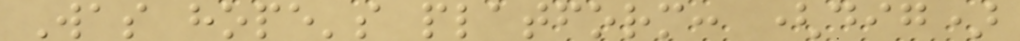Was hope's platform: (dig)
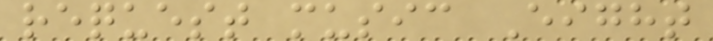request music Eight
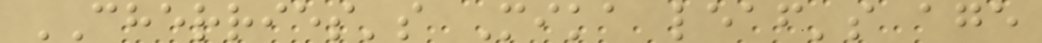CHERRIES's Mika leaf's age
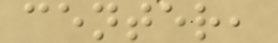center,
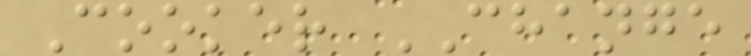Cooker CHANGE
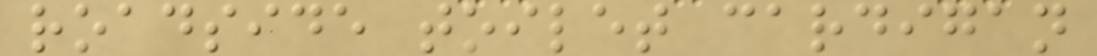roadside toilet cardigan
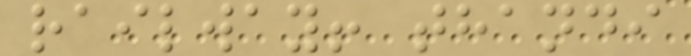railway! thandi
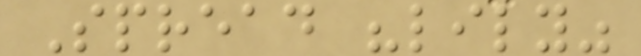Spread "lily"
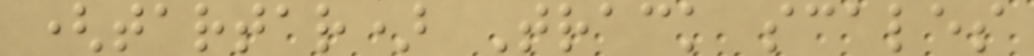(tartar) Track scales
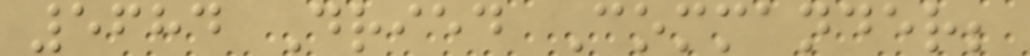5684 Dried Commander;
